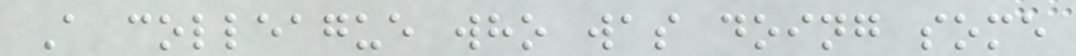A colleague who was doing some
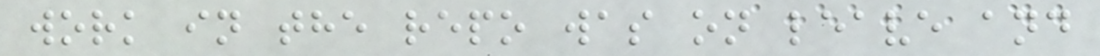work in the repo was on leave and
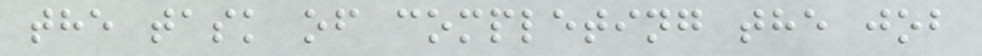the task of completing the job
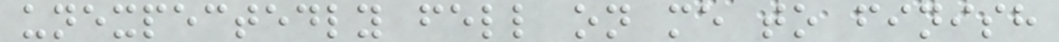unexpectedly fell on me to finish
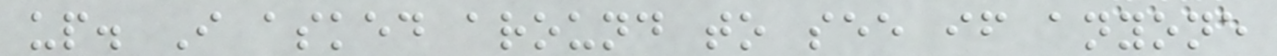up. I asked around to see if anyone
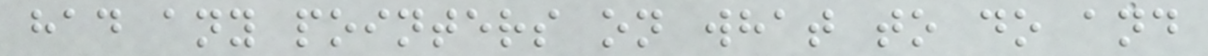had any pointers on what to do and
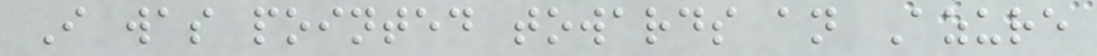I was pointed towards an Azure
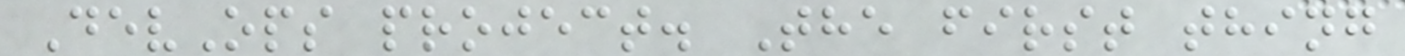DevOps project. The first thing
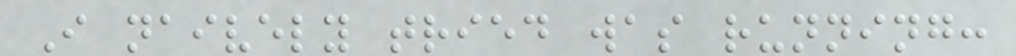I naively tried was running:
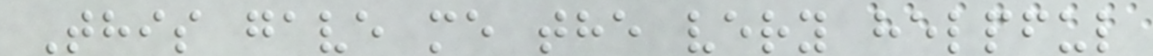This gave me the very helpful
